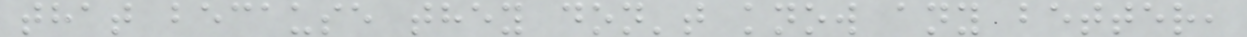that because they don't know any better,
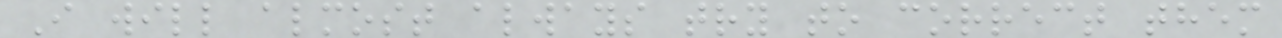I will almost always try to correct them
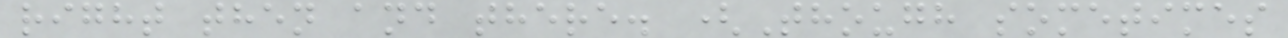right then and there. (Though sometimes
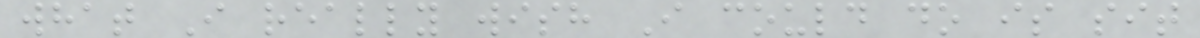what I really wish I could do is sit
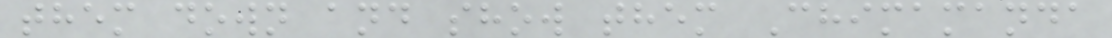them down and show them Chimamanda
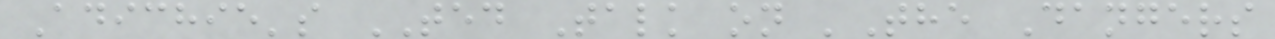Adichie's TED Talk on 'The Dangers
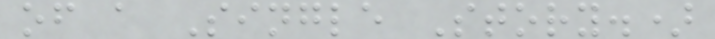of a Single Story.)
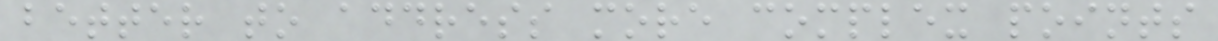better to address more complex points
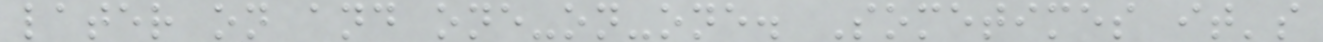later on and one-on-one. Sometimes it's
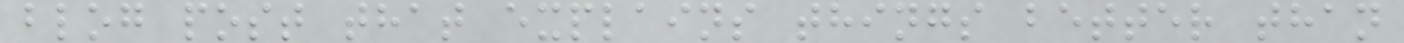blog post that explains things better than
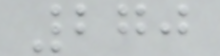270
